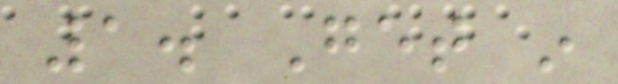1. Get in
